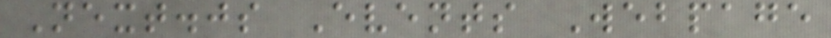Next.js Events Webpage
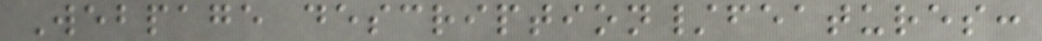Webpage description/features:
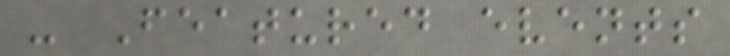- Featured events
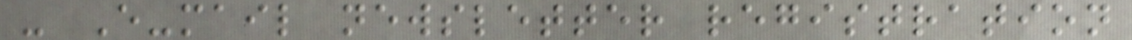- E-mail newsletter registration
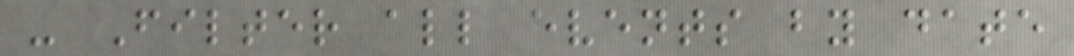- Filter all events by date
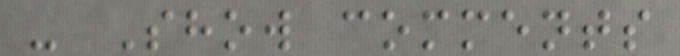- Show comments
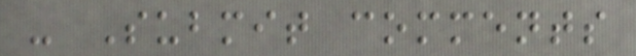- Submit comments
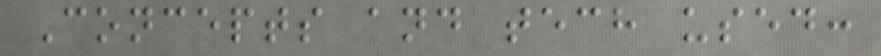Concepts and tech used:
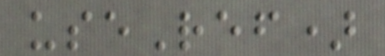useRef)
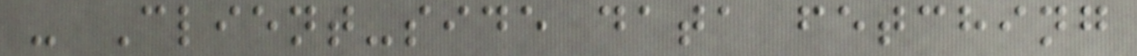- Client-side data fetching
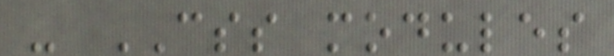- CSS modules
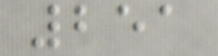251
